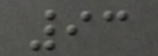93
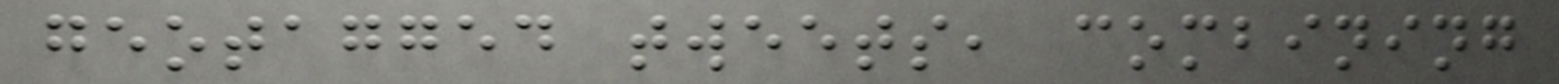geotagged tweets, combining
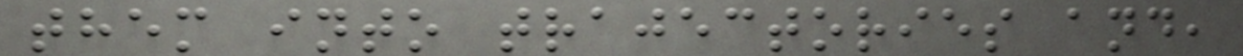them into trajectories and,
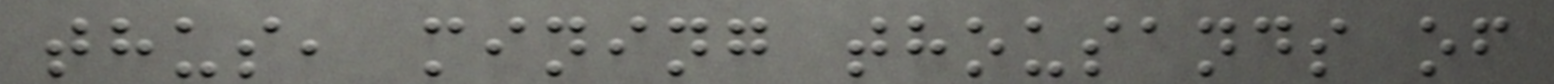thus, mining thousands of
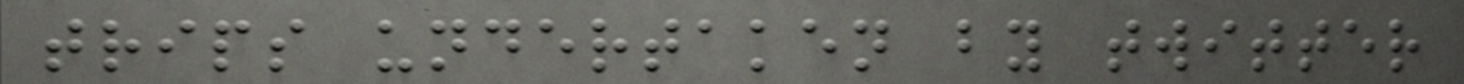trips undertaken by twitter
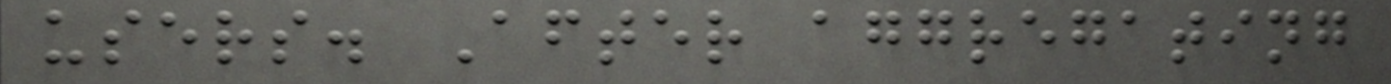users. After aggregating
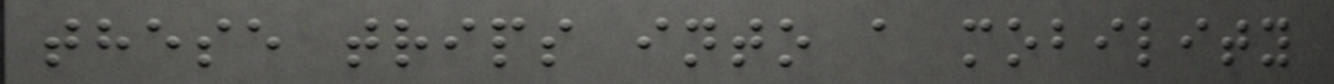these trips into a mobility
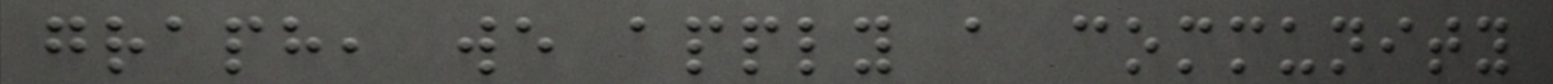graph, we apply a community
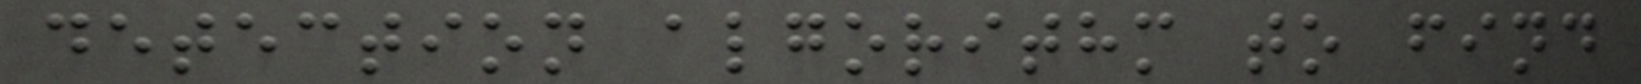detection algorithm to find
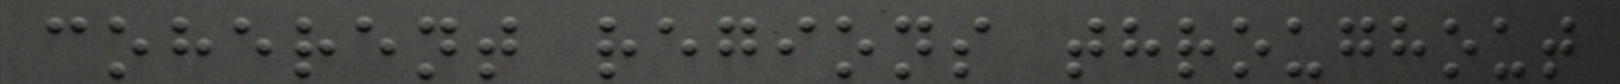coherent regions throughout
